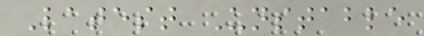Latest Unstable
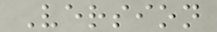Version
